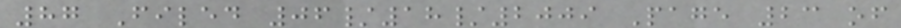87 Filed 06/18/2009 Page 23 of
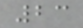23
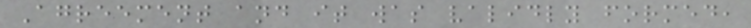Agreement and it was validly formed,
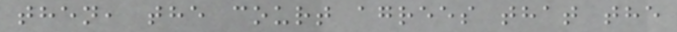then, the court agrees that the
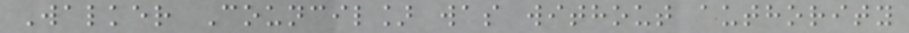Walker Council] was without authority
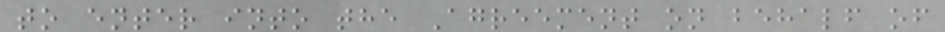to enter into the Agreement on behalf of
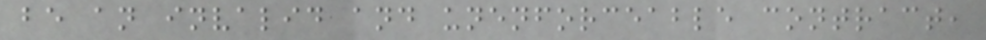be an invalid and unenforceable contract,
